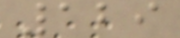129
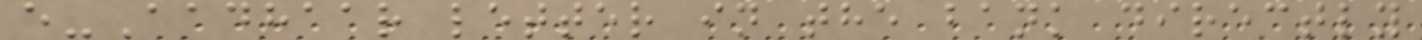e-Aadhaar letter in the bank directly
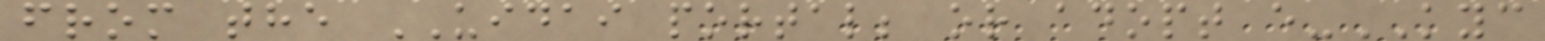from the UIDAI portal; or adopt e-KYC
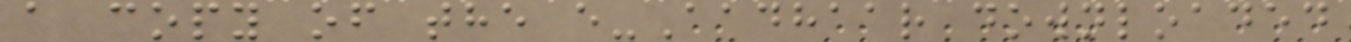a copy of the e-Aadhaar downloaded
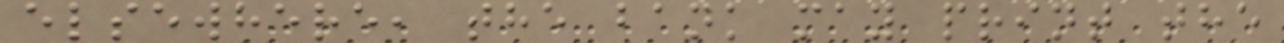elsewhere, the bank may print the
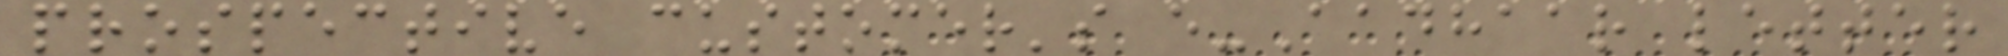prospective customer's e-Aadhaar letter
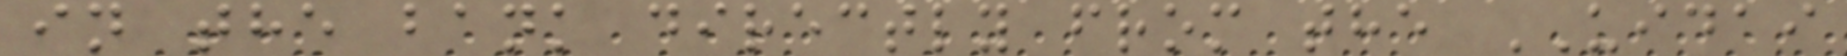in the bank directly from the UIDAI
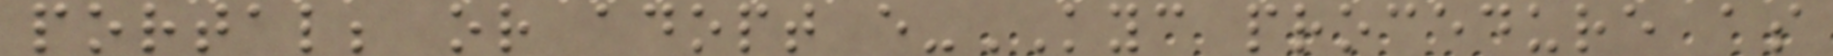portal; or adopt e-KYC procedure as
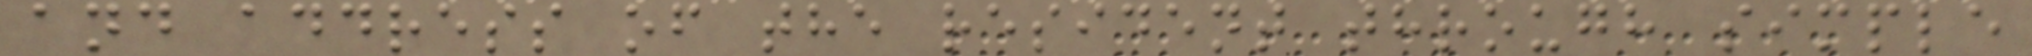and address of the resident through simple
